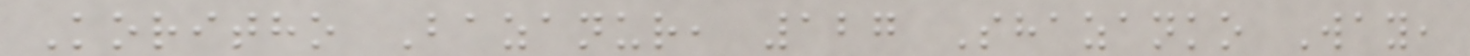Koritho Bazanur, 127 Shazanko Way,
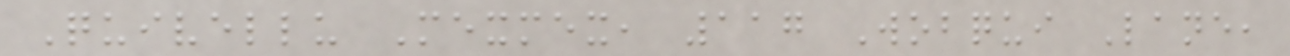Quivellu Mexmex, 117 Wobqui Lane,
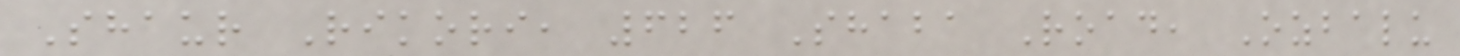Shaur Rikori, 626 Shaba Road, Ozbalu
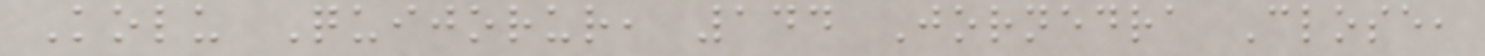Kolu Quijorur, 144 Jornedra Close,
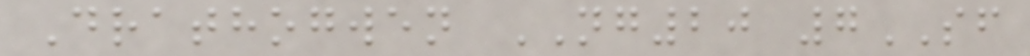Drathogwen NG20 7SF
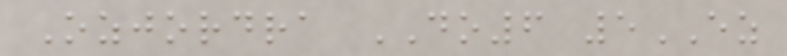Ozjordra DO6 5EZ
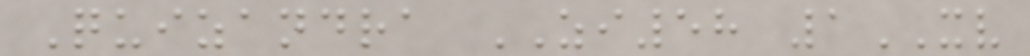Quizandra ZI58 1XV
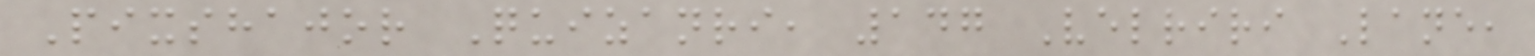Pixshajor Quizanri, 147 Velriri Lane,
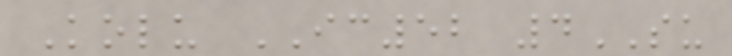Kolu IC52 4SU
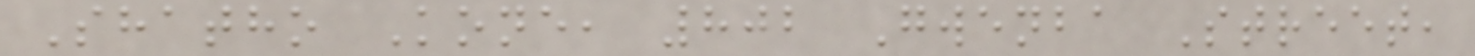Shatho Kone, 802 Gwenba Street,
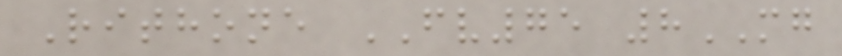Rithone FV75 8MG
